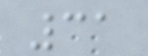31
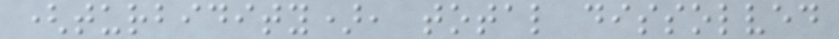(turbidity), total dissolved
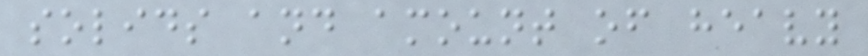solids and amount of heavy
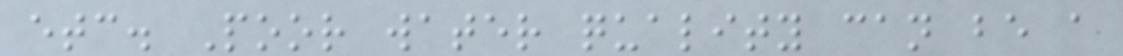etc. Poor water quality can be a
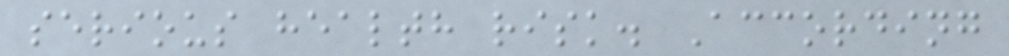serious health risk. According
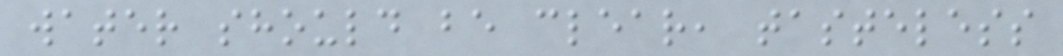water should be clear, tasteless
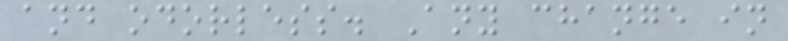and odorless. Any change in
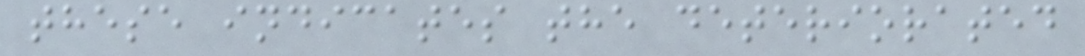these indicates the deteriorated
